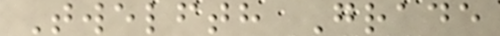Twelfth Grade
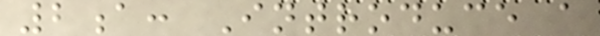2a: Introduce a
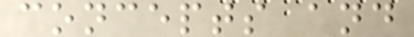concepts and
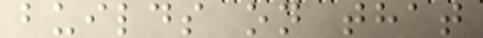builds on that
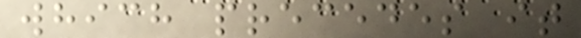which precedes it
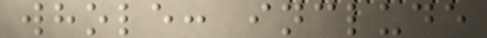whole: include
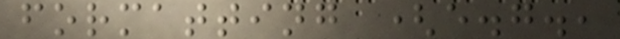formatting (e.g.,
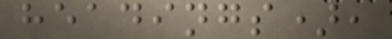headings),
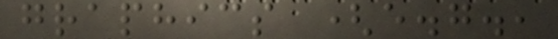graphics (e.g.,
